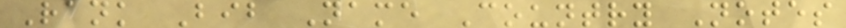Rank Bib Name Country Notes
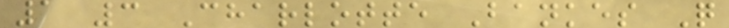1 3 Charlotte Bankes Q
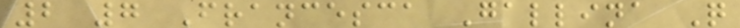2 7 Francesca Gallina Q
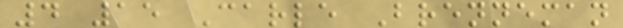4 15 Carle Brenneman
